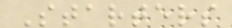Starters
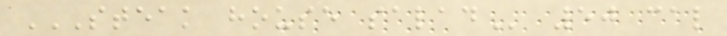STEAK HOUSE SALAD 50 cal
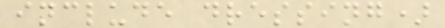include dressing)
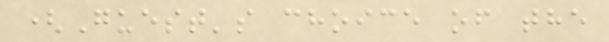(Guest's choice of the
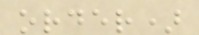order)
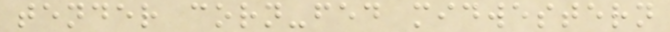tender corn-fed midwestern
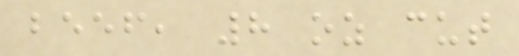beef, 8 oz cut
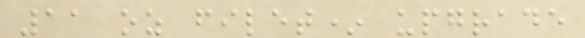11 oz filet* upgrade
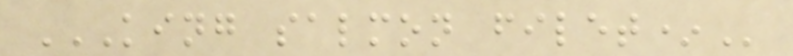KING SALMON FILET*
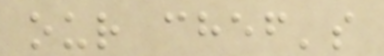our chef's
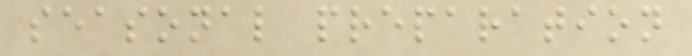seasonal preparation
